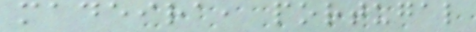madeira, portugal
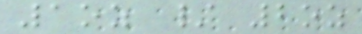1oz / 2oz
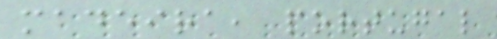madeira, portugal
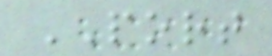PORT
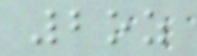2oz
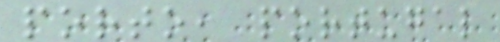porto, portugal
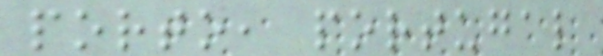porto, portugal
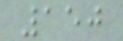150
